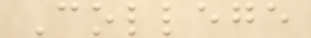College
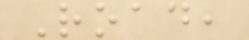Road,
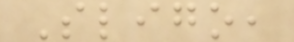Sligo,
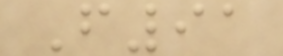F91
